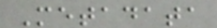Metadata
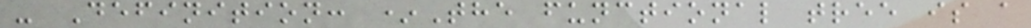- Definition: *The functional tree is a
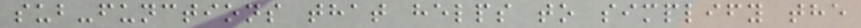sub-functions that helps to simplify the
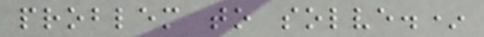problem to solve.*
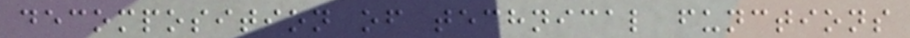decomposition of technical functions
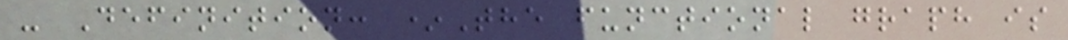- Definition: *The functional graph is
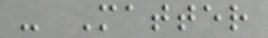- Matter
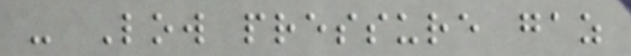- Low pressure gaz
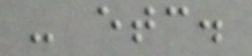- etc.
